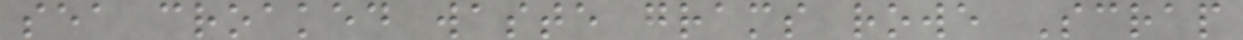sea croaked waste grams rowe Scrap
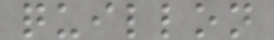quillon
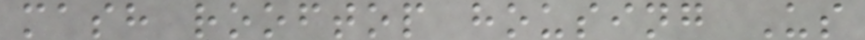mash rooftop housing Us
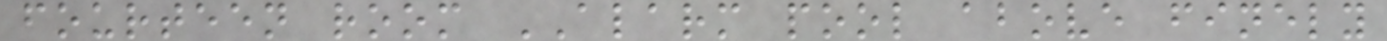fourteen room ALARM pool above finely
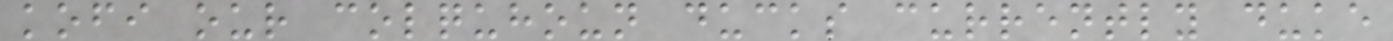kofi our colquhoun ducks currently duke
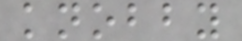knobby
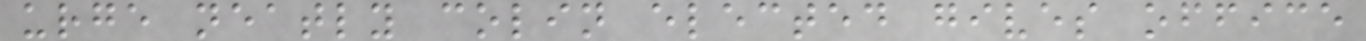urge neatly colin elected gives office
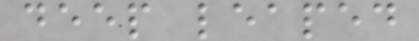deep leaped
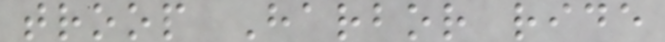troop Harbor ride
